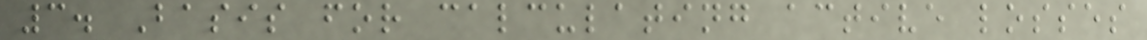3. Basis for calculating active losses
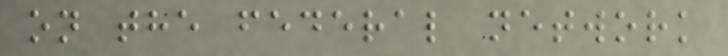on the federal network
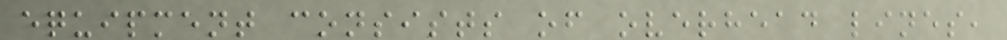equipment consists of overhead lines,
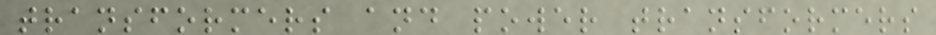transformers and power transformers
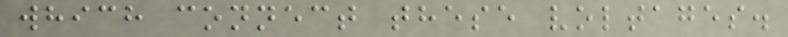which connect these voltages.
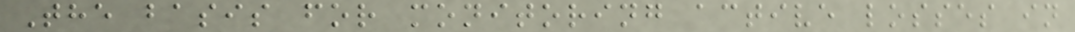The basis for monitoring active losses in
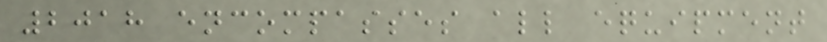2018 encompasses all equipment
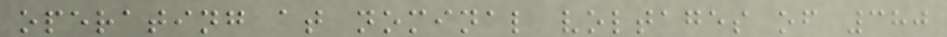operating at nominal voltages of 380
